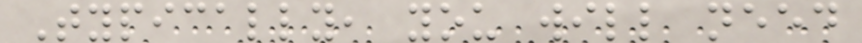Typically, you will need
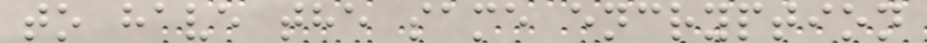to have the same encryption
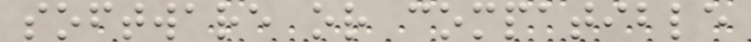software or compatible
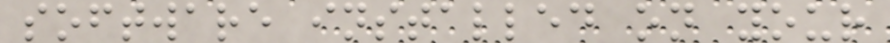software installed on your
